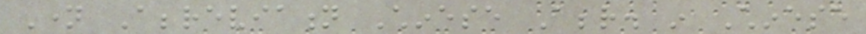Name Abbreviation Chinese Abbr. in Chinese
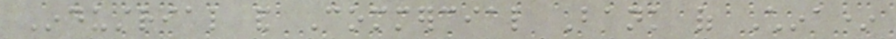Industrial and Commercial Bank of China*
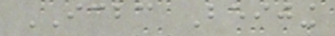ICBC Beijing
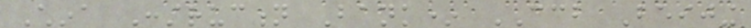China Construction Bank* CCB Beijing
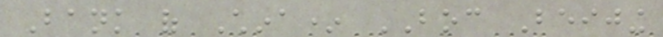Bank of China* BOC Beijing
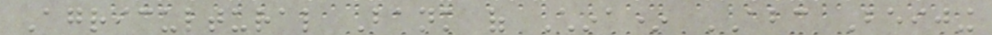Agricultural Bank of China* ABC Beijing
